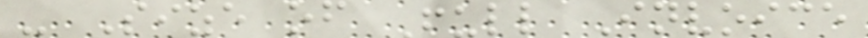- Size of Full Invoice
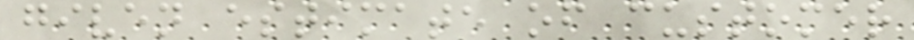given estimate of customer
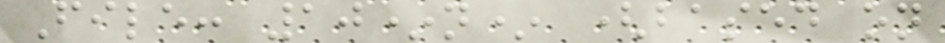File: 10*n* (based on
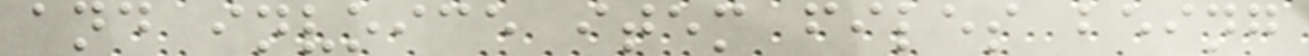and invoice item files being
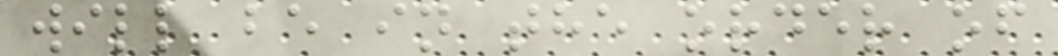will be in the order of
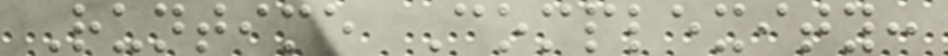Runtime Complexity:
